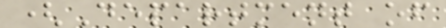(Department of
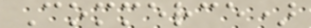Commerce)
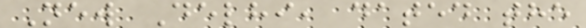New Delhi, dated the
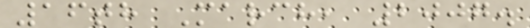16th March, 2007.
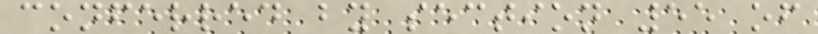conferred by section 55 of
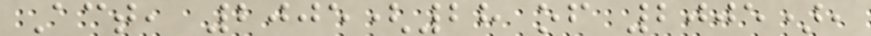Act, 2005(28 of 2005),
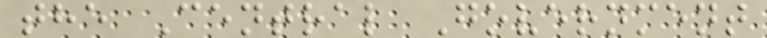the Central Government
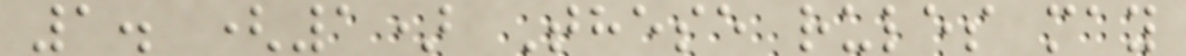1. (1) These rules may
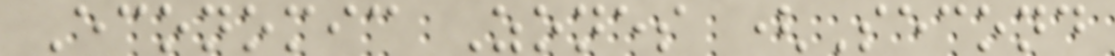Economic Zones (Second
